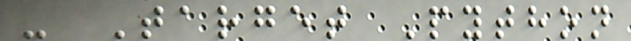- Target Python
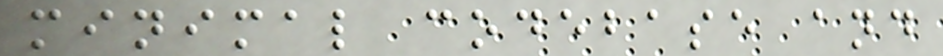minimal codebase and
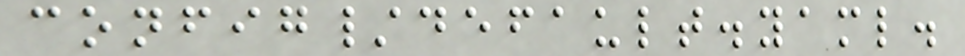config/default.yaml.
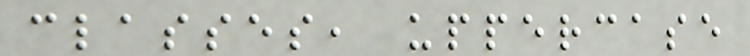classes, uppercase
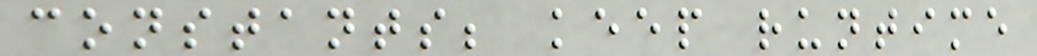constants; keep runtime
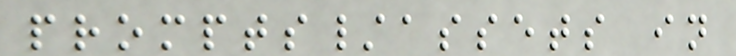prompts/assets in
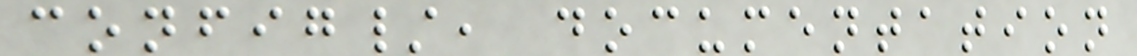config/, documentation
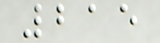215
